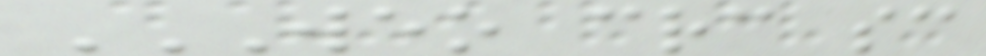WEO CRC SC
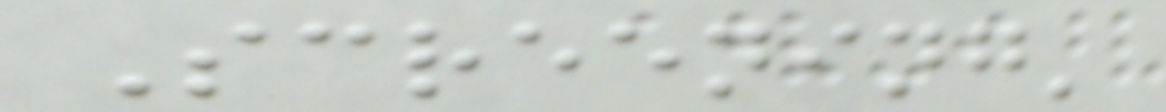Screening'
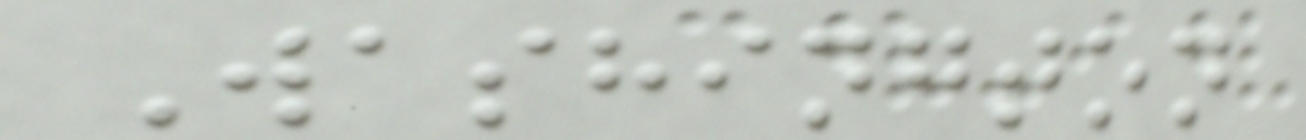Washington
